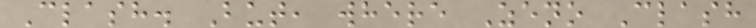Clash. But, where Zeno Clash
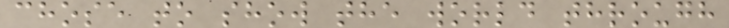chose to show the world through
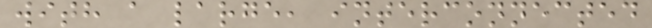with a large, interconnected
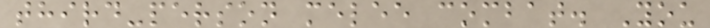third-person melee combat. You
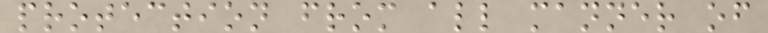protection from all manner of
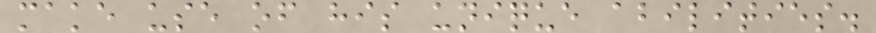make use of his unique abilities.
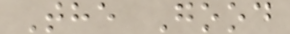The Good
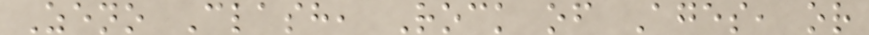Zeno Clash, Rock of Ages, or
